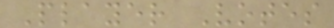Player Votes
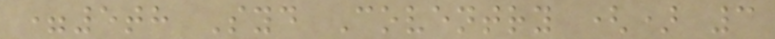=5th Syd Coventry () 3
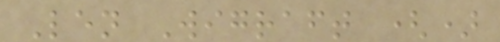Len Wigraft ()
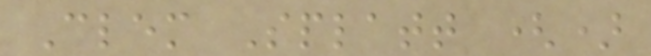Clem Splatt ()
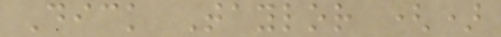Dick Taylor ()
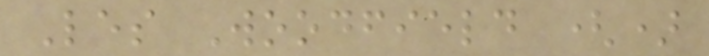Les Woodfield ()
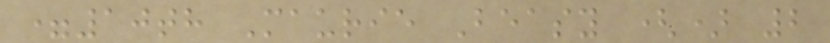=10th Maurie Beasy () 2
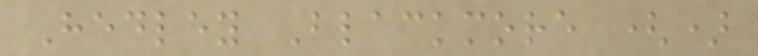Hedley Blackmore ()
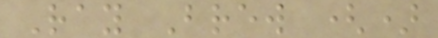Ray Brew ()
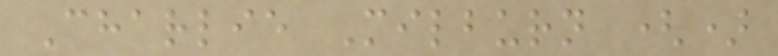Charlie Milburn ()
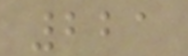221
